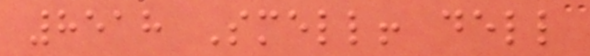8518 Smell! dell
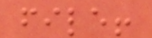file!
